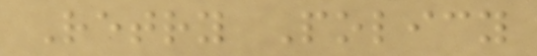Retry Policy
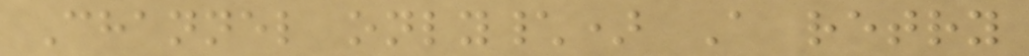Channel only\) A retry
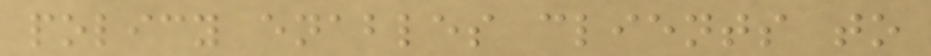policy enables clients to
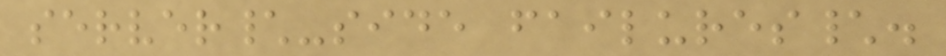server\-side failures\.
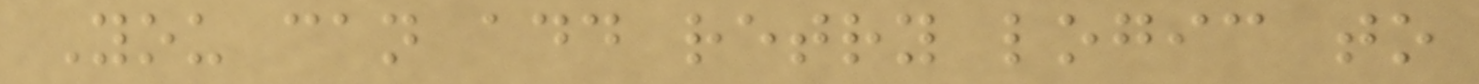You can add retry logic to
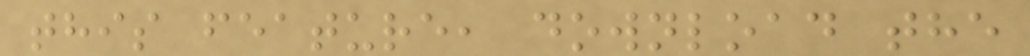this feature, download the
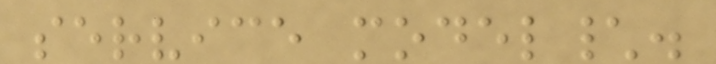service model\.
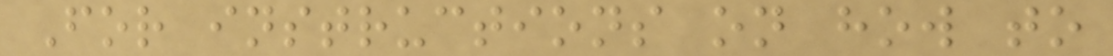For instructions on how to
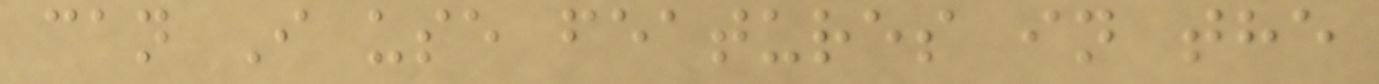can I use features in the
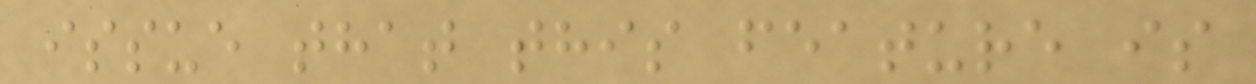issue that this feature is
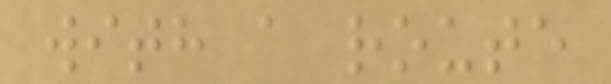with a route
